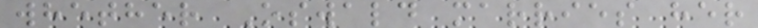whether Oswald marries her
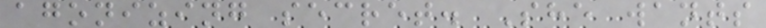agonizing secret. She wants
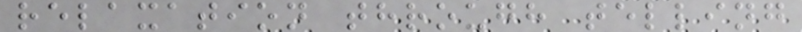relaxation through telling
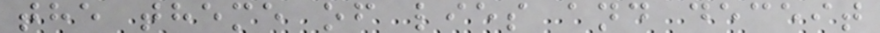the theme of lies and deceit
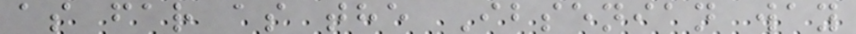as far as the Ibsenian way
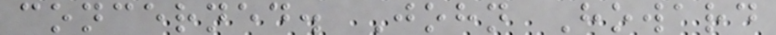concerned. John Howard
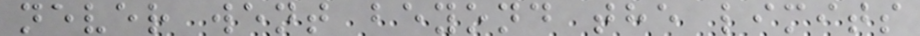never went beyond the limits
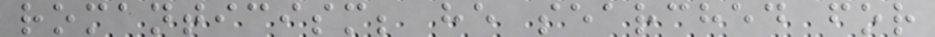romanticism; he searched for
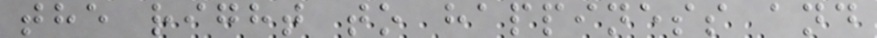the right to happiness and
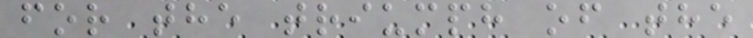for the triumph of the
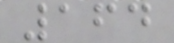164
